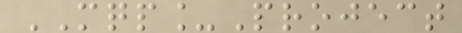MQP_Project
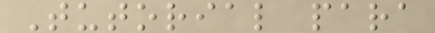Tutorial para
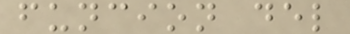funcion del
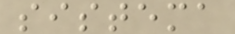sistema
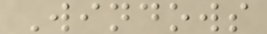Windows
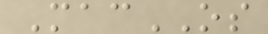MacOS
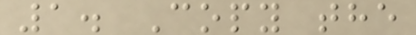1. Copy the
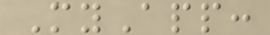MyApp:
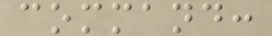command:
